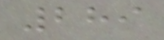289
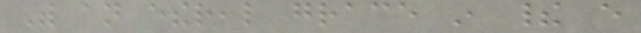With an ethereal grace in their every
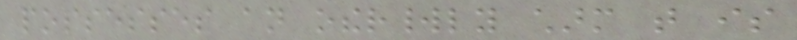possesses an otherworldly charm that is
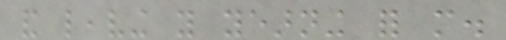and leaving you yearning for more.
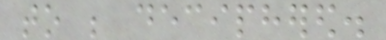to be deciphered.
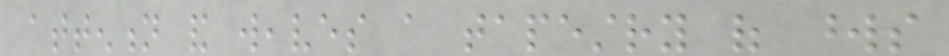attention and weaves a tapestry of words
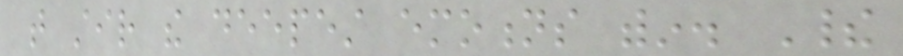that stir the deepest emotions within. Their
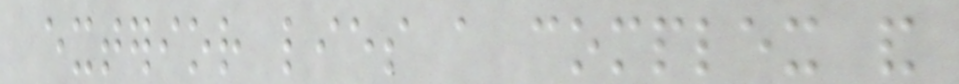exterior lies a complex and
